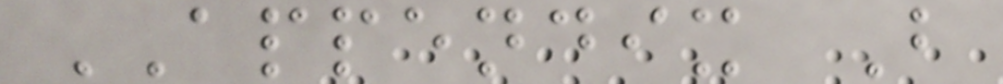APPENDIX B
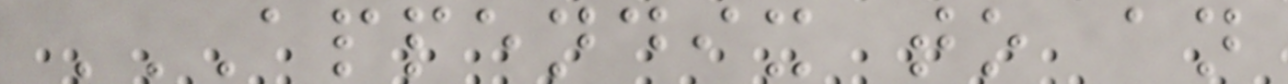APPENDIX TO AN
